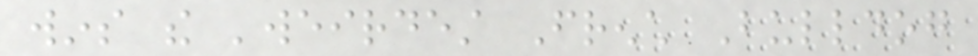wins the 'weirdest French Bulldog
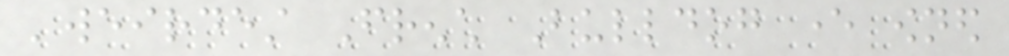'weirdest French Bulldog ever owned
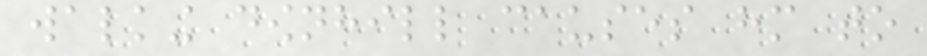walking downhill causes him to
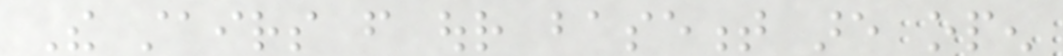The stairs from our basement are open
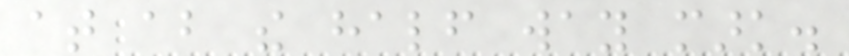at about the half way mark.
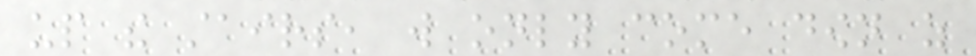up the stairs, will only come down as
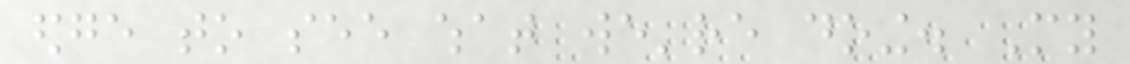edge to see what we're doing. My
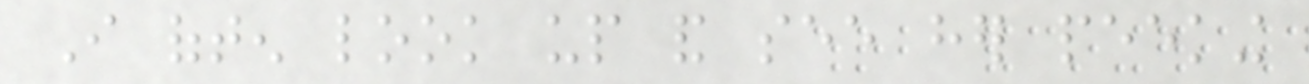I often look up and see her peeking
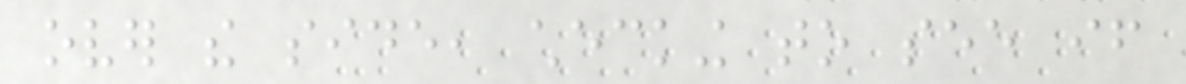over the side, checking to see if
